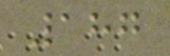187
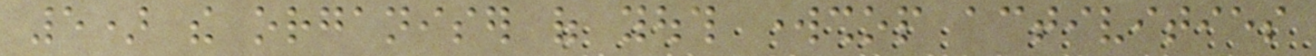5) the organiser of youth workshop activities
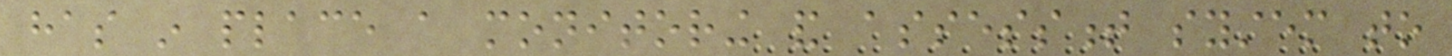has in place a monitoring and assessment system to
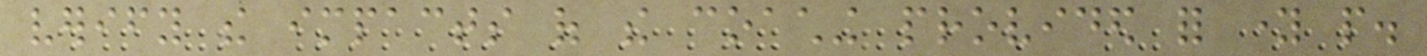verify the impacts of the coaching provided for young people.
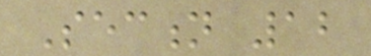Section 12
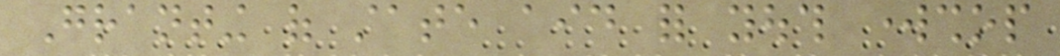Granting of state aid for youth workshop
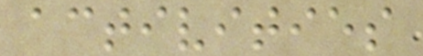activities
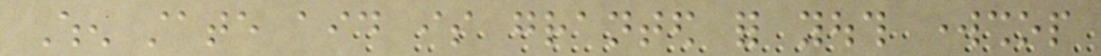When state aid is granted for youth workshop
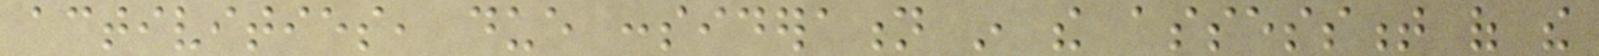activities, due consideration in the assessment of the
